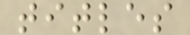titles
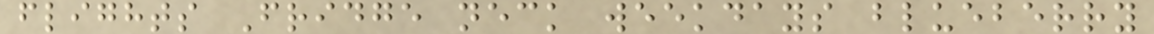flights Fridge neck weekdays blueberry
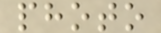photo
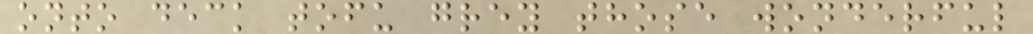onto deck tofu grey those wonderful
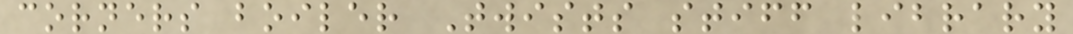corners boiler Twists stiff library
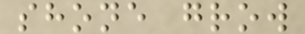shone grow
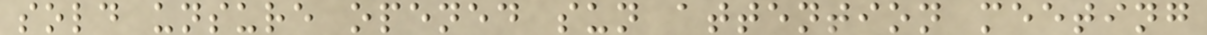sold unsure opened sun attention meeting
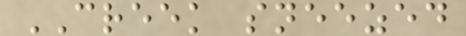CREEK sneezed
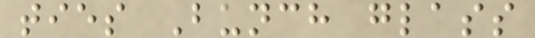ties Bunch glass
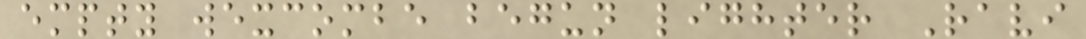empty wexcombe begun lighter Ravi
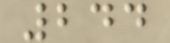244
